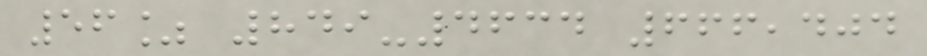56% 849-4634 666,404
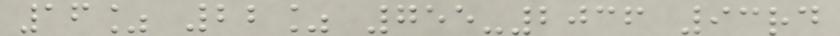16% 22% 755-2036 93rd
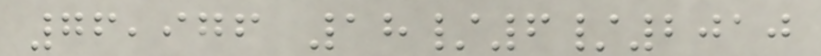76,976 18/6/2010
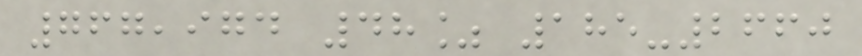767,974 48% 185-2660
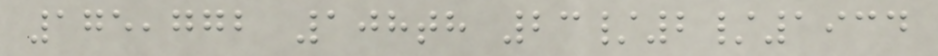175,772 108th 23/2/1934
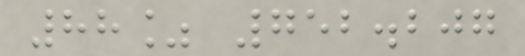88% 752.207
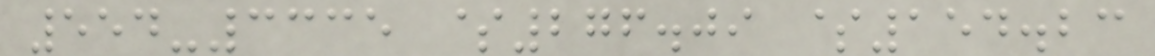554-3335 $276.09 $154.23
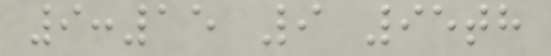9:15 9 95th
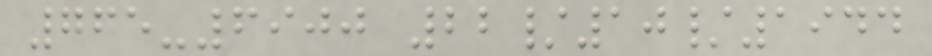765-6900 22/10/1944
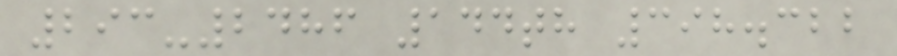293-2486 144th 398.322
